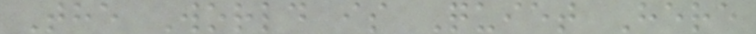The World is Quiet Here
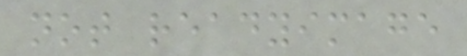not readyimage
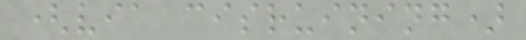(via cisruining)
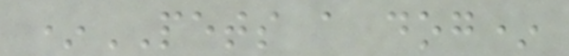*PETS a dog*
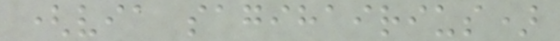(via sagihairius)
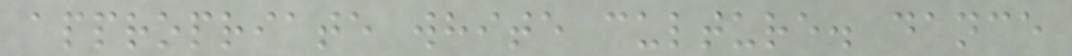appropriate white culture. dance
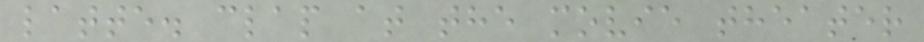latte. clap at the movie theater
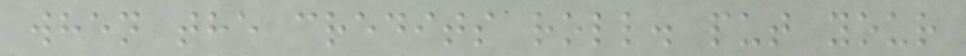when the credits roll. put your
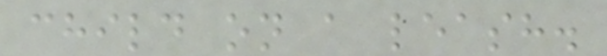child on a leash.
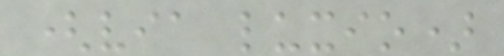(via luxio)
